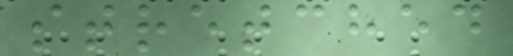stretched
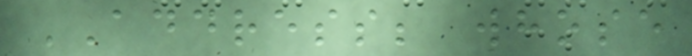ADDRESS; whose
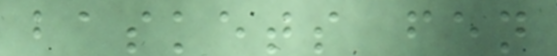baskets fen
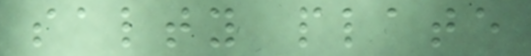salty plate
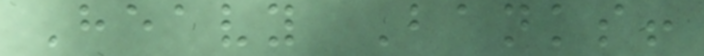Heavy Banks!
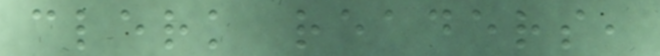clerk readers,
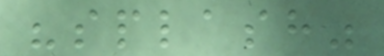"splash"
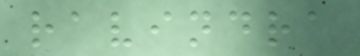ravindra
